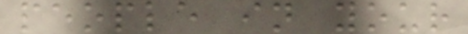people in your
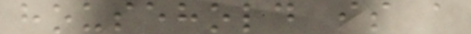household is a
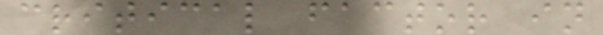critical factor in
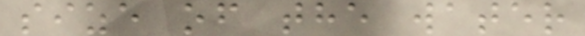size of the water
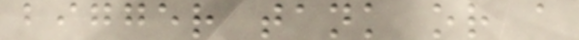bigger tank or a
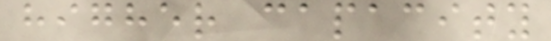higher capacity
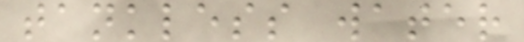tankless water
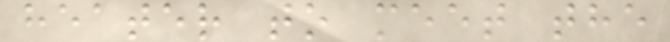heater to meet the
